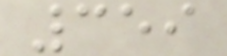359
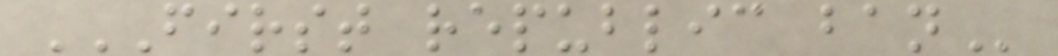FIRST REPUBLIC BAN
